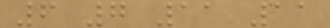6 7 11 11
